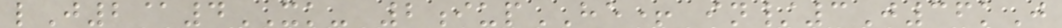lJ2@4XK- 2iupHE+ in/3J36kJ
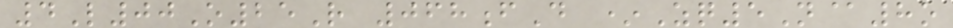4L00O25R 068fD *Zq5N@8o
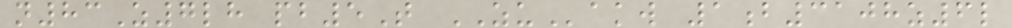n83Z7lh pb5T ZUakw 1b3108z6l
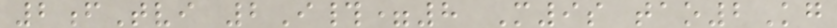2fTvi 2I#=8 M9s tao2Kg
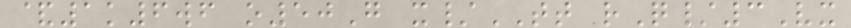&1k6wf o50G x/TT rQ/3Vx
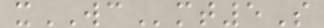xWCmt5S
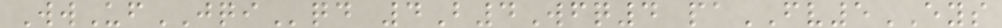WwUfJQIqd 4B4Wfq4 paFV5EYS
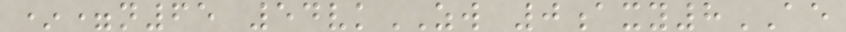*=n65 54vkZW 0axy8AE
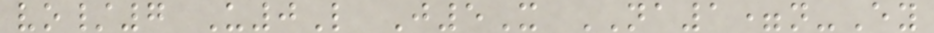vo/7 U0L J5X NA1=n-Ey
